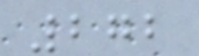272
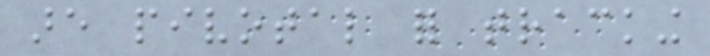are pivotal for tracking
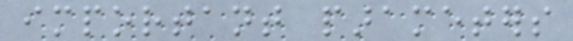important parameters
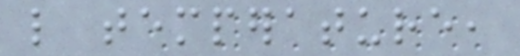like temperature,
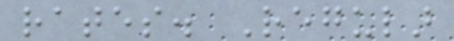rates. Regular
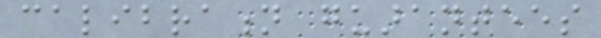calibration guarantees
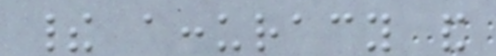their accuracy and
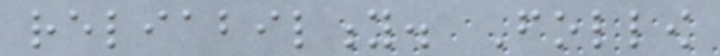reliability. Follow
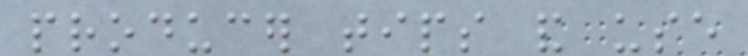producer tips and use
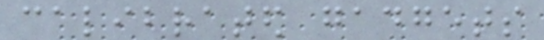calibrated gadgets
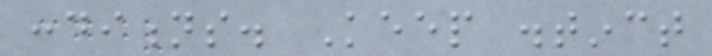conditions. Keep distinct
